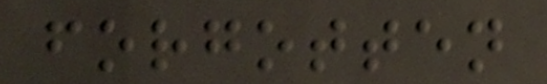forgotten
